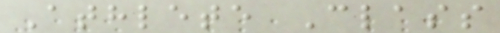Athlete Class
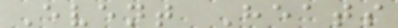Event Heats
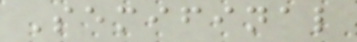Semifinal
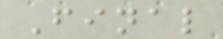Final
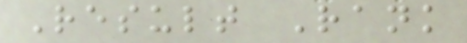Result Rank
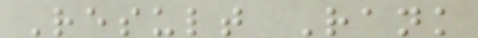Result Rank
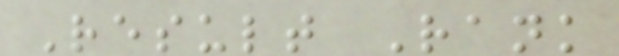Result Rank
